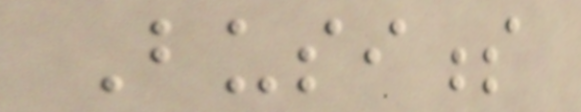Business
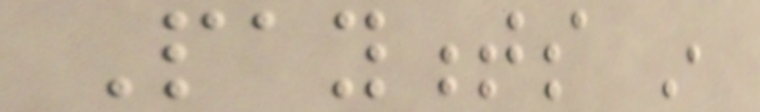Payments in
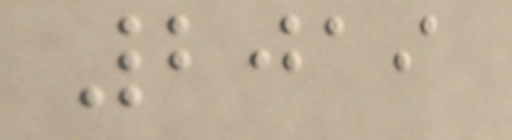2019
